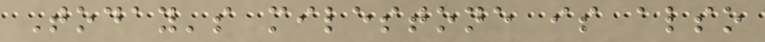Today's milestone is also
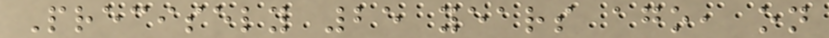Precisely 25 years ago, on
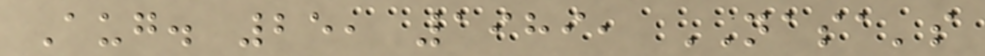Aug. 25, 1989, NASA's
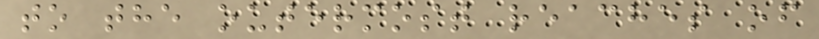to the outermost reaches of
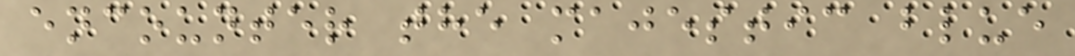encounter the majestic blue
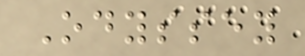Odyssey
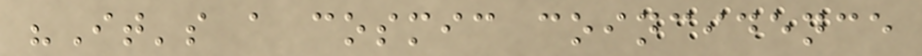"It's a cosmic coincidence
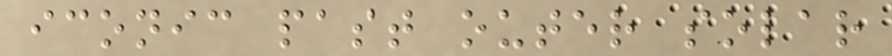iconic past outer solar
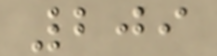209
